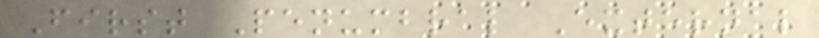First Penumbral External
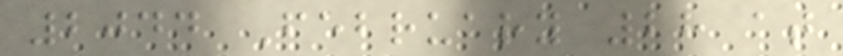2044 February 28 at
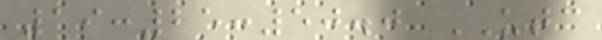19:25:50.0 UTC
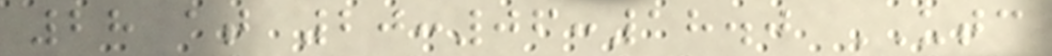28 at 20:06:18.0 UTC
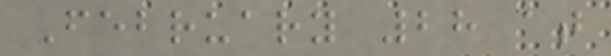February 28 at
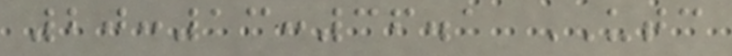20:13:36.1 UTC
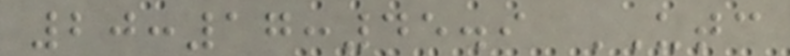20:17:45.9 UTC
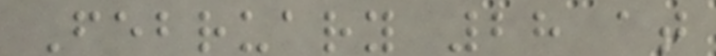February 28 at
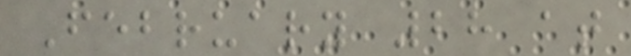February 28 at
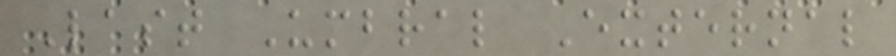Last Umbral External
